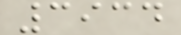3934
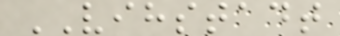VIHSTADT
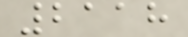2118
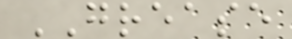GREASE
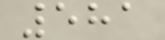581
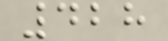428
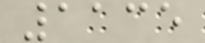1135
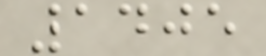1405
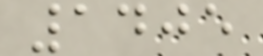1405
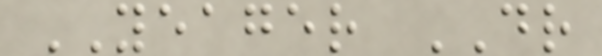YEAGER DR
